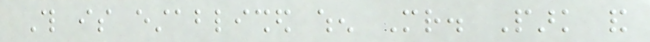This is established when Mr. Park and
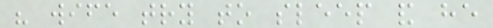his wife try to sleep and he
